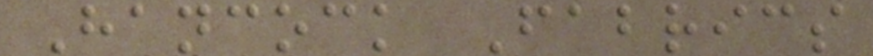Hancock Fabrics
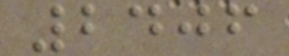2406
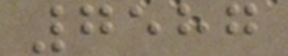7587
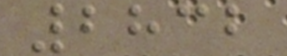2832
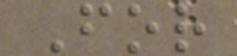For
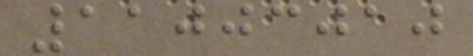11003010
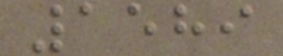1589
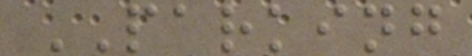PARKING
